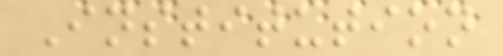Institution
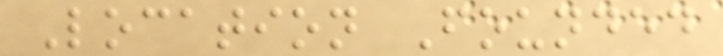Location Founded
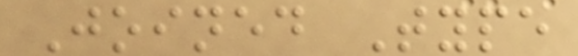Joined Type
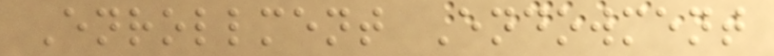Enrollment Endowment
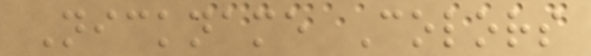Nickname Colors
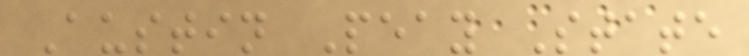Austin Peay State
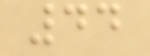44
